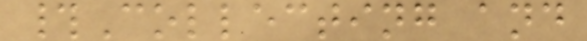#Collecting and
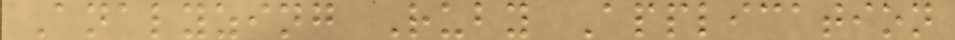Analyzing Ruby Application
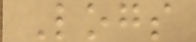Logs
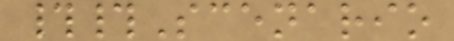##Scenario
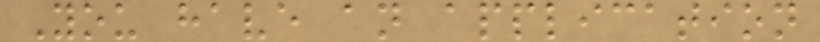You have an application
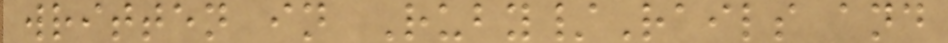written in Ruby/Rails and
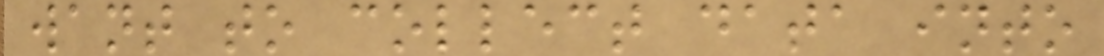want to collect data into
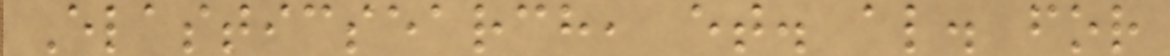Elasticsearch, et. al. for
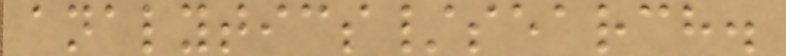analytics/search.
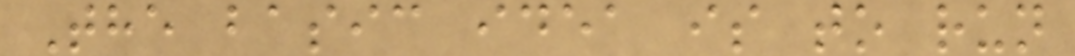The basic idea is to run
